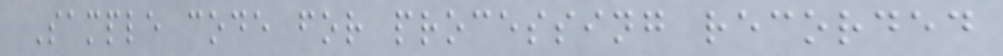Sample code for processing recorded
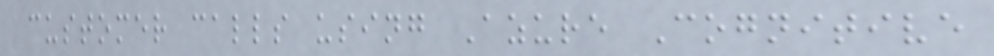customer calls using Azure Cognitive
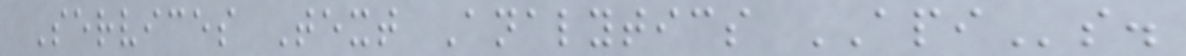Services Text Analytics APIs.
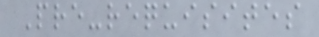Pre-requisites
